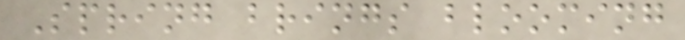Spring brings blooming
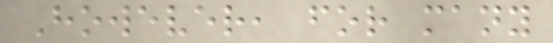However, for many
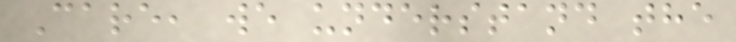Care, we understand the
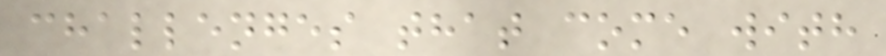challenges that come with
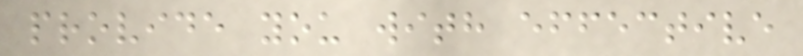provide you with effective
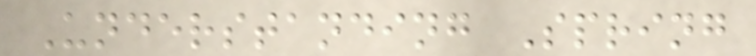Understanding Spring
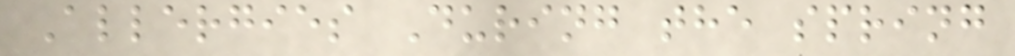Allergies During the spring
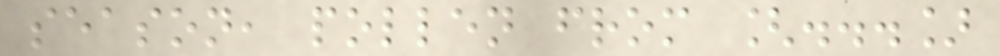season, pollen from [...]
